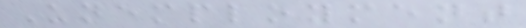Unemployment
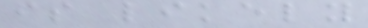is likely
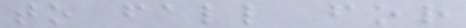to fall for
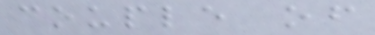couple of
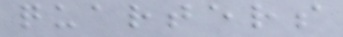quarters
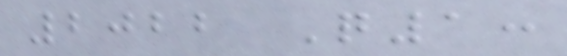2022 Q1:
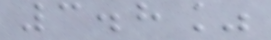3.8%
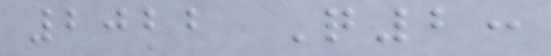2022 Q2:
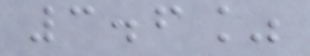3.6%
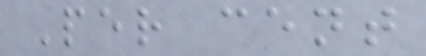Per cent
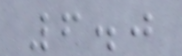6.0
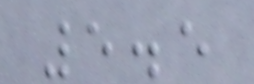5.5
